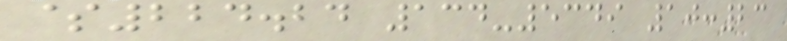$224.24 134-5349 10:23
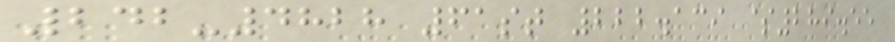242-4828 61st 222.139 $289.55
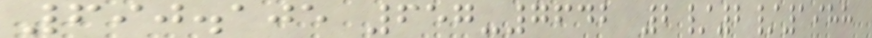690.105 657-7642 2/2/1988
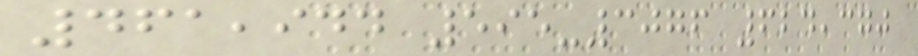461,944 595-3076 624,370
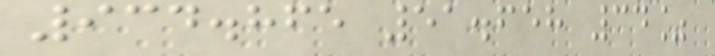934.865 51.658 34%
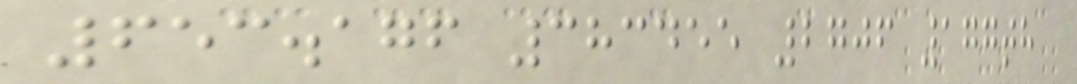653.176 383455 2706 177th
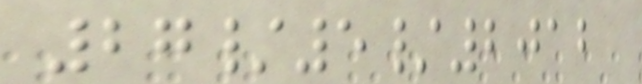27/5/2012
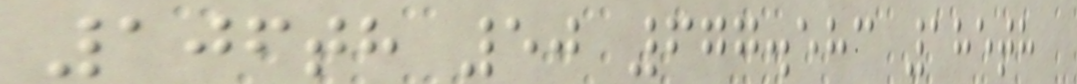106th 50 677.583 185th
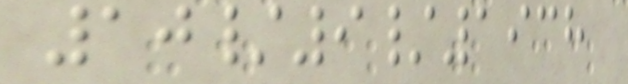10/9/1938
